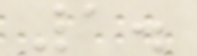1.
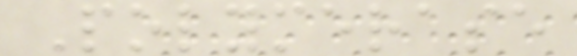Polymerase
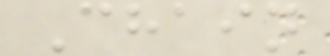Chain
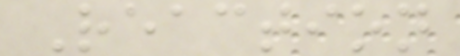Reaction
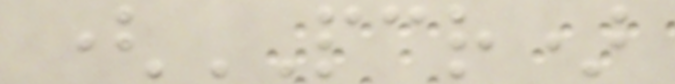(PCR)
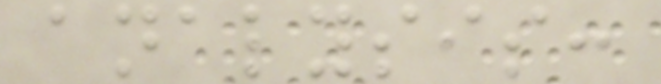analysis:
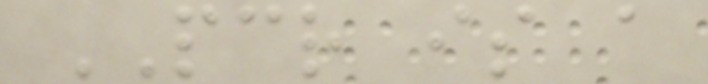PCR is a
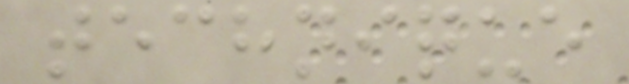technique
